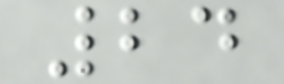24
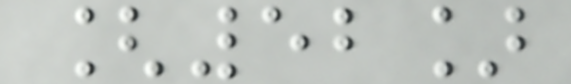[52]
